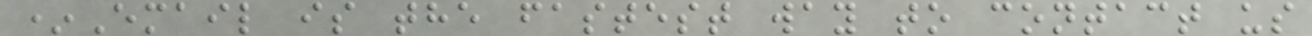*Email is the fastest way to contact us
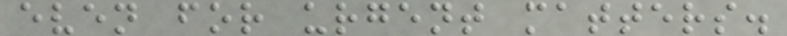even for urgent matters.
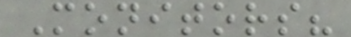Monitors?
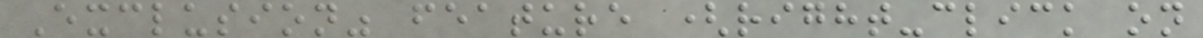Exclusion" feature (right-click on
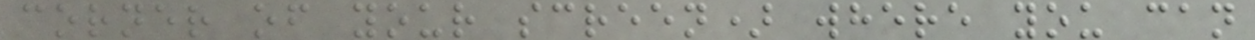corner of your screen) where you can
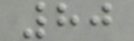80
